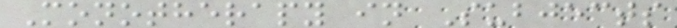Monotherapy in Subjects
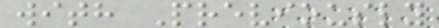with Previously
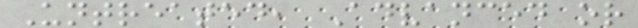Untreated, Advanced or
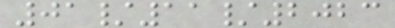01/11/2023
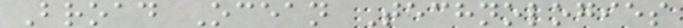Broad Ocean Technologies
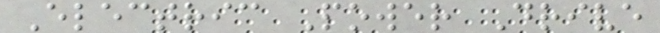Electric Power Drive
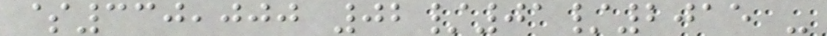$330,000 02/01/2015 -
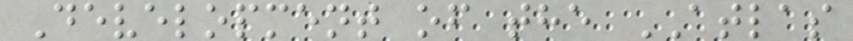Development of the ATLAS
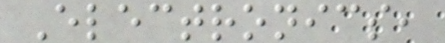Electronics,
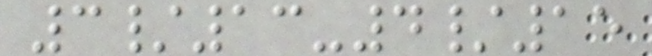3/13-4/15
